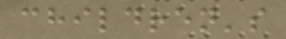children's
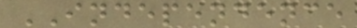INDEPENDENCE
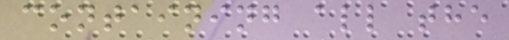containing all the
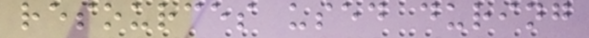resources used during
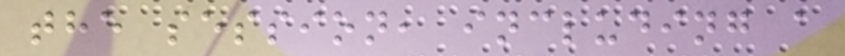the session, including a
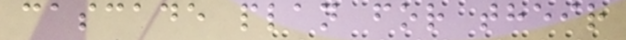cascade plan for their
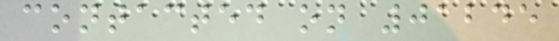contacted on 01245
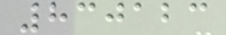830123
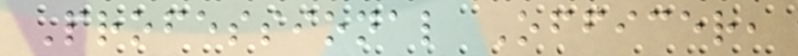Professional Officer,
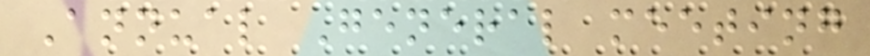Annual General meeting
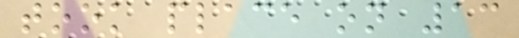took place on 13
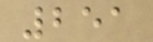251
